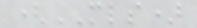(MLS)
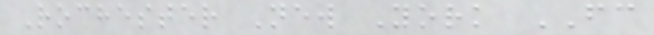Rochester New York FC
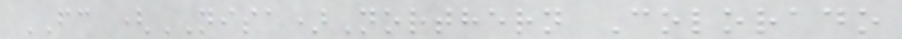FC (NISA)Northern Colorado
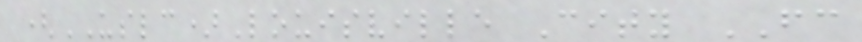(USLC)Louisville City FC
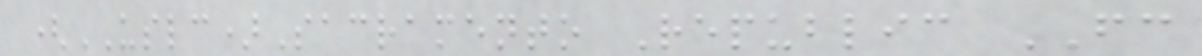(USLC)Sacramento Republic FC
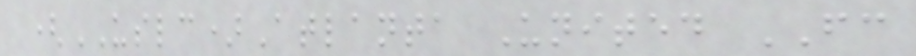(USLC)Atlanta United FC
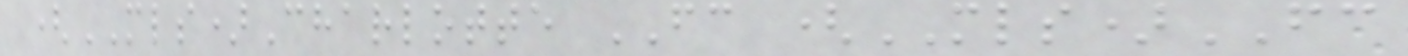(MLS)Charlotte FC (MLS)FC
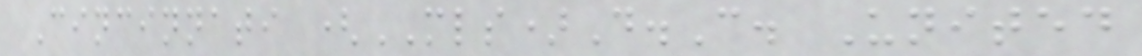Cincinnati (MLS)D.C. United
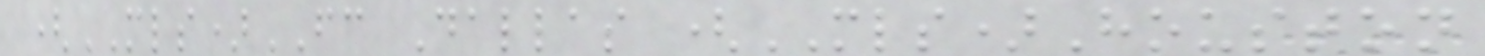(MLS)FC Dallas (MLS)Houston
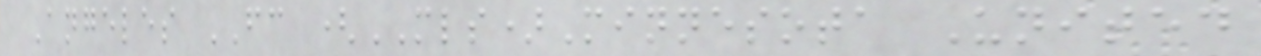Angeles FC (MLS)Minnesota United
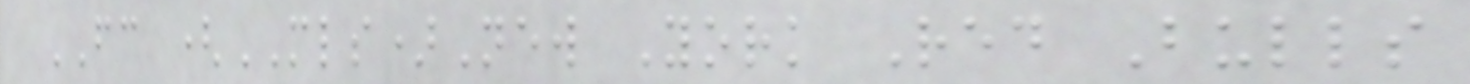FC (MLS)New York Red Bulls
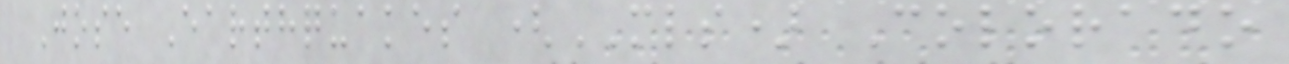Jose Earthquakes (MLS) Colorado
